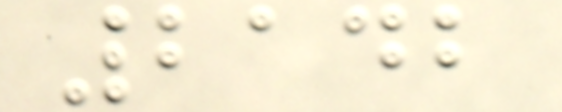2142
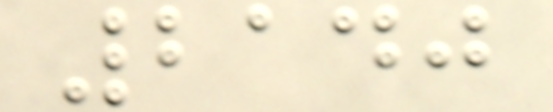2140
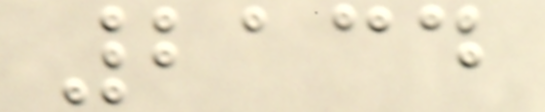2134
